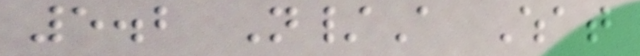5.2 N/A What
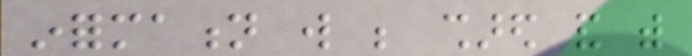information will be shared and with
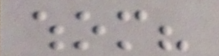whom?
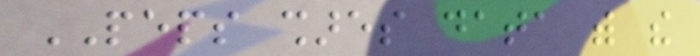PEPS shares data with the
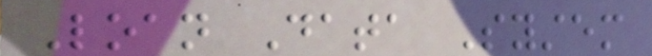Loan Data System
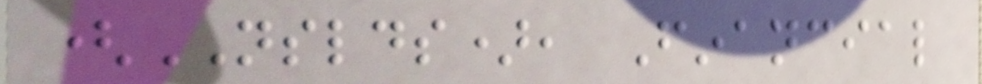(NSLDS), Financial
